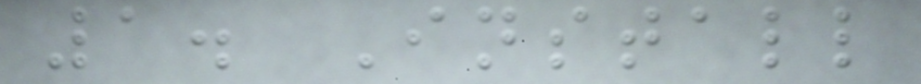1. Install
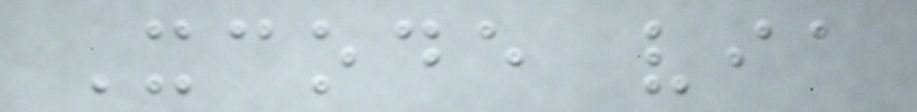Xcode via
